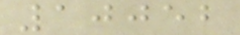10052
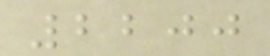2200
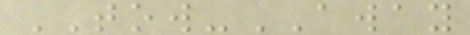TOW-AWAY
